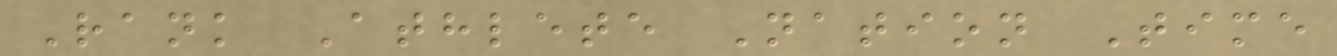Rank Athlete Nation Time
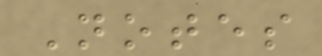Notes
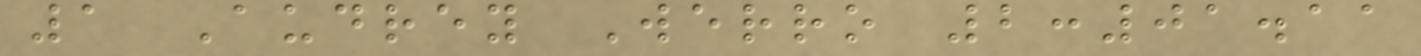1 Audrey Werro 2:01.11
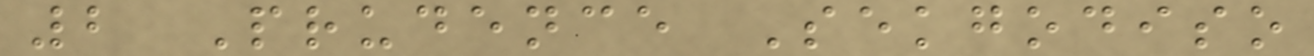2 Prudence Sekgodiso
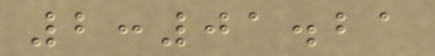2:01.21
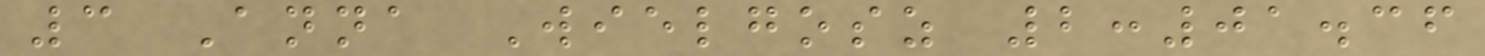3 Anna Wielgosz 2:01.36
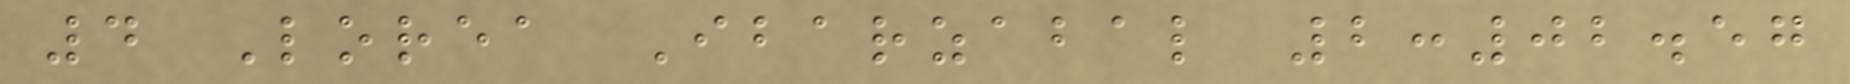4 Lorea Ibarzabal 2:02.57
